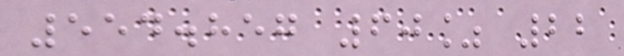554.857 60% 22
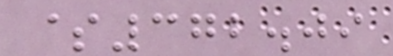$372.09
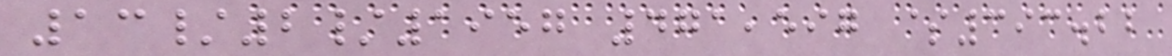13/2/1957 471,597 $393.22
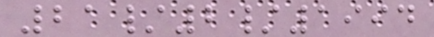21/2/1994
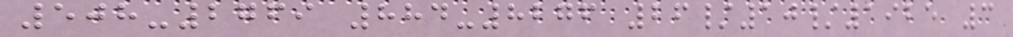508-2769 884-8276 26/10/1925 3
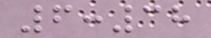6:38
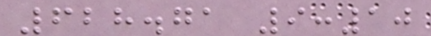628.71 9:10
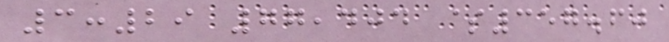3:29 77,404 $357.60
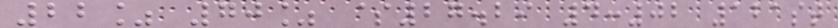22% 70% $27.29 4:02 121st
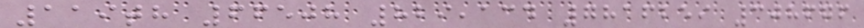119th 66508 829,134 7816259 308676
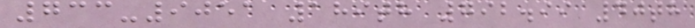733-9051 189th 792.99 40th
